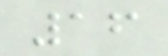16
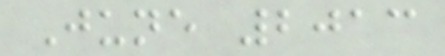June 2013
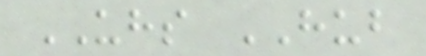UHS HUB
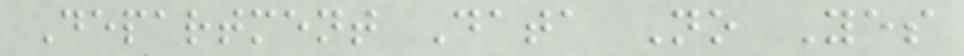Department Data No Yes
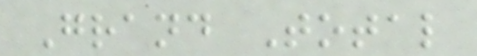Grand Total
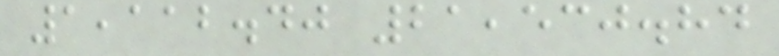1,112.40 21,530.84
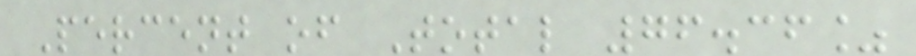Percent of Total 76.36%
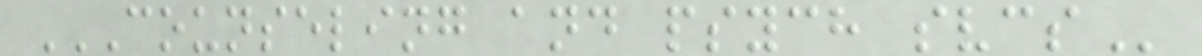COUNSELING AND PSYCH SVCS
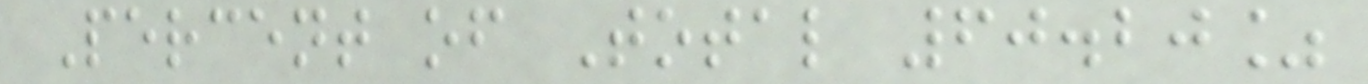Percent of Total 60.20%
